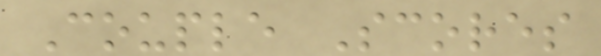Couple Scores
